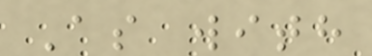As with
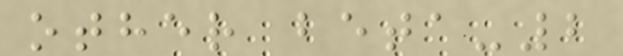other beta-2
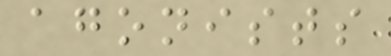agonists
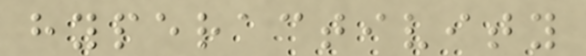hyperactivity
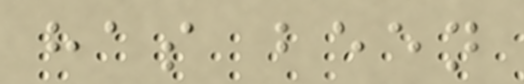has been
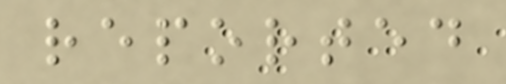reported
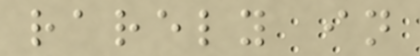rarely in
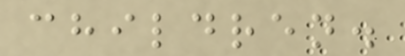children.
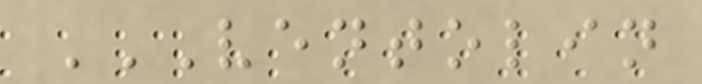VENTOLIN
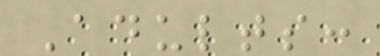Adults:
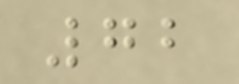72
